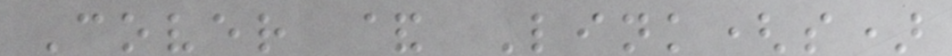Cover & Link(s)
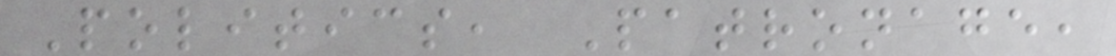Politics, Patronage,
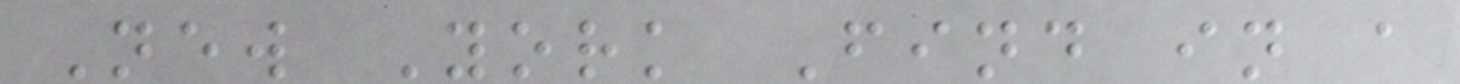New York Find in a
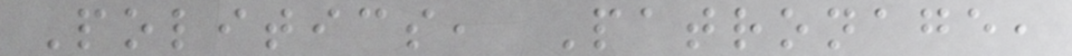Politics, Patronage,
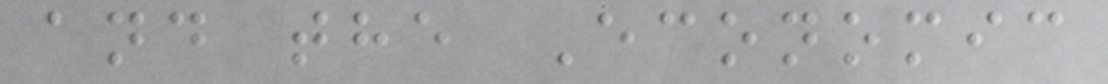and the Economic
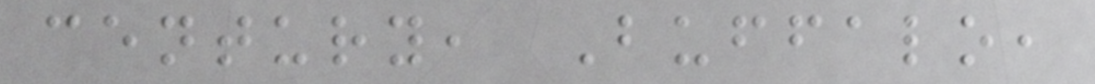century, Buffalo,
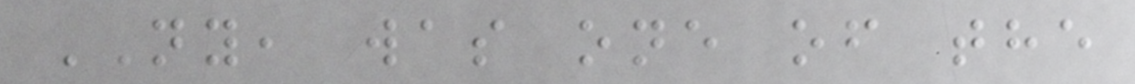NY, was one of the
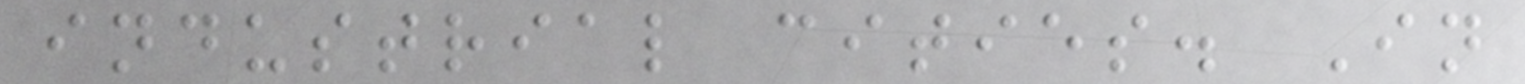industrial cities. In
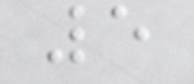5
